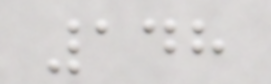148
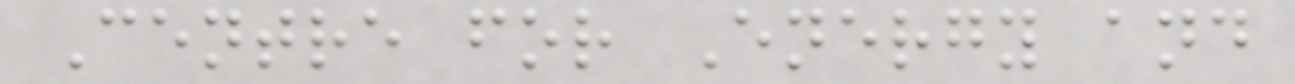Centre for Energy and
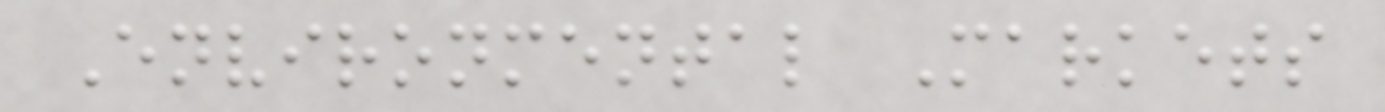Environmental Markets
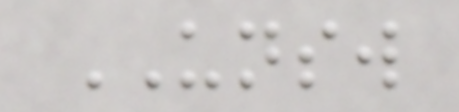UNSW
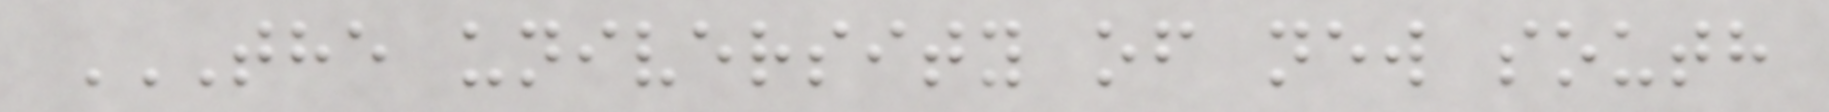THE UNIVERSITY OF NEW SOUTH
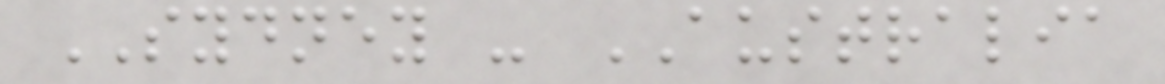SYDNEY - AUSTRALIA
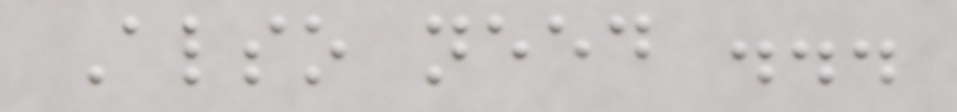Also need ...
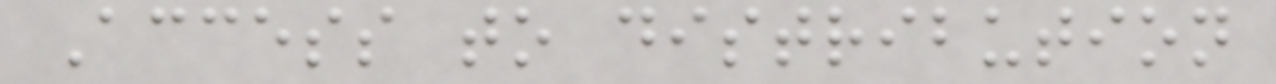Access to distribution
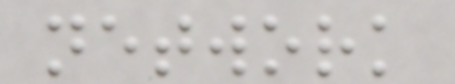network
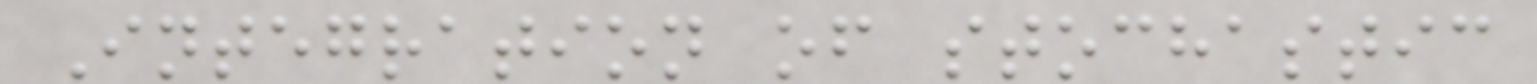Integration of stochastic
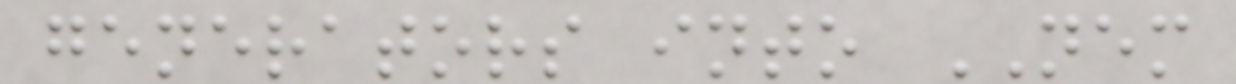generators into NEM
